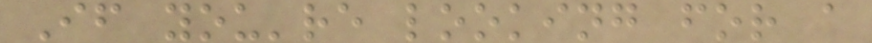If you're looking for a
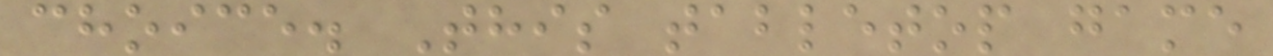choice. This tabletop game
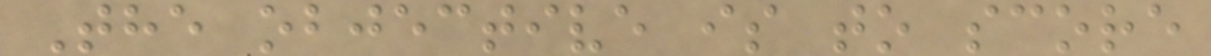The objective is to score
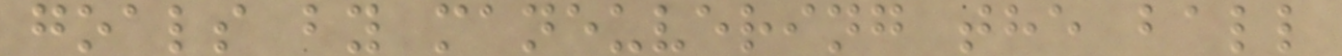goals by maneuvering the ball
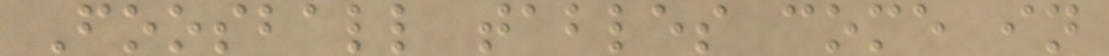Foosball tables come in
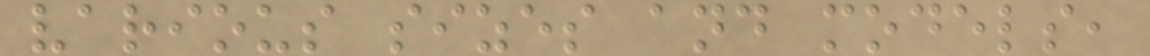various sizes and models,
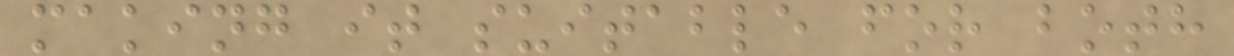making it suitable for both
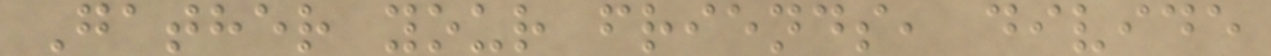Gather your friends, divide
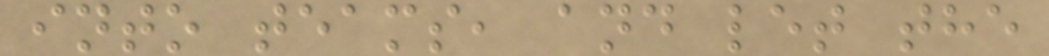into teams, and let the
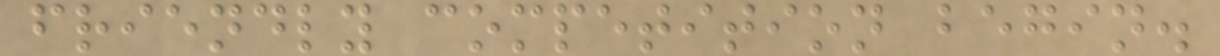friendly competition begin.
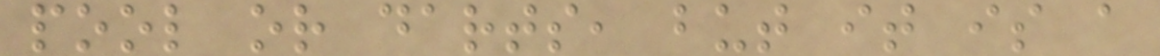pool or darts, but it is a
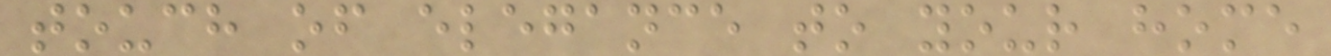touch of elegance to your home
